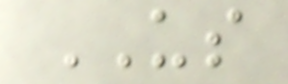US
